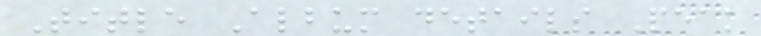Title Album details Peak
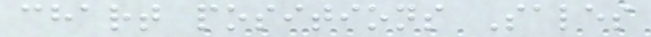chart positions Sales
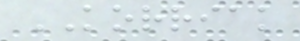KORRIAK
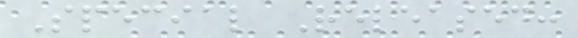Special Released:
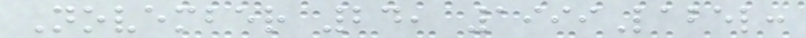November 24, 1999Label:
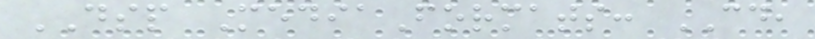DSP MediaFormats: CD,
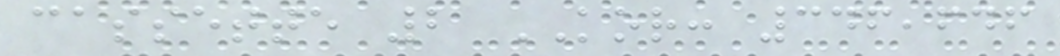cassette 2 KOR: 346,646
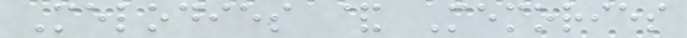Melodies & Memories
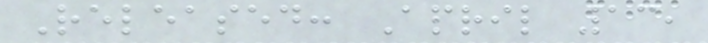Released: April 13,
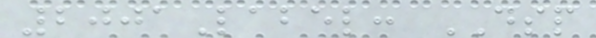2001Label: DSP
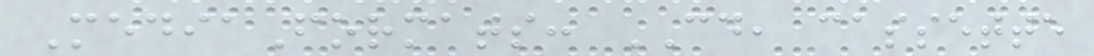MediaFormats: CD, cassette
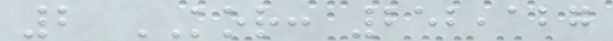2 KOR: 252,127
